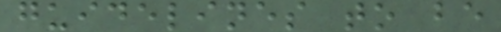guidelines to be
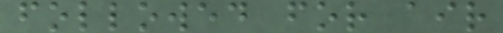followed for air
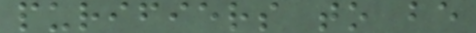purifiers to be
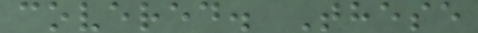covered. These
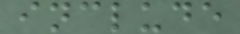include
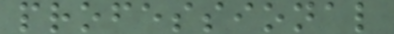professional
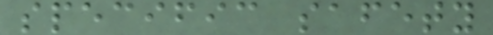specific safety
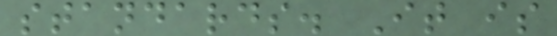standards. It is
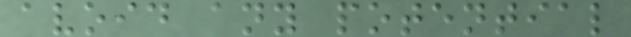avoid any potential
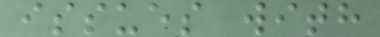issues with
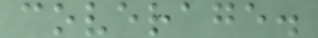coverage.
